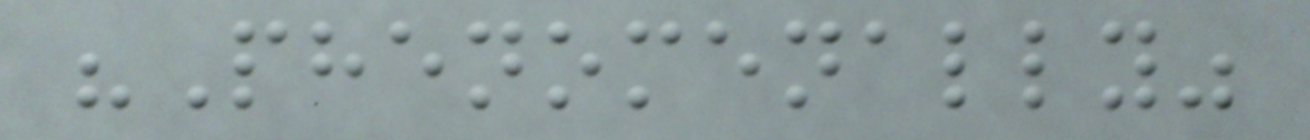"Phenomenally"
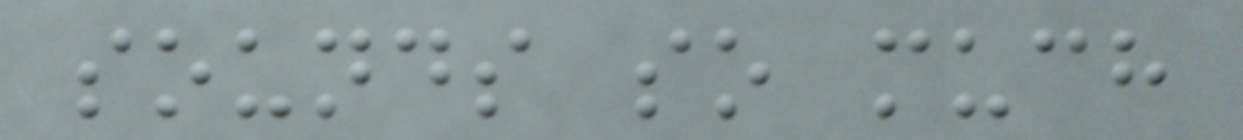sounds so much
